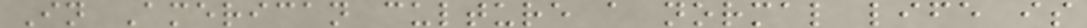In American culture a normal life is
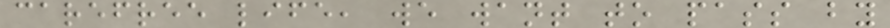carefree life, we want to pass by
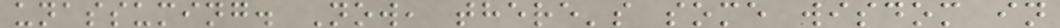unassuming. Now, there's some wisdom in
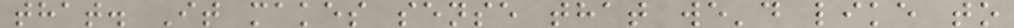that. It makes sense that we'd like to
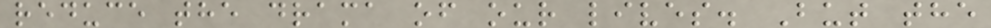reduce the drama of our lives. But the
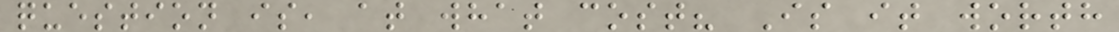question is, at what cost? Is it worth
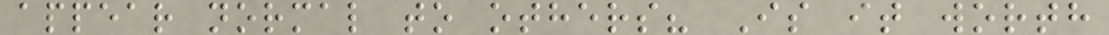appear normal to others? Is it worth
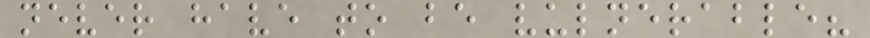never have to be vulnerable?
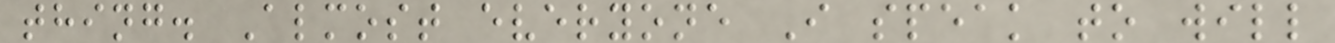thing. Almost everyone I speak to will
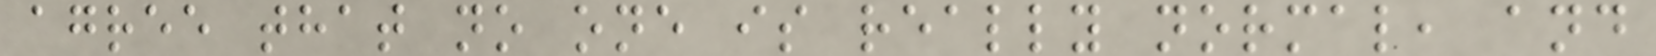agree that no one is really normal, and
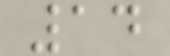14
